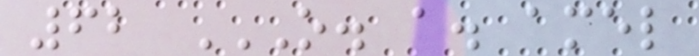62 O. A. AMEL
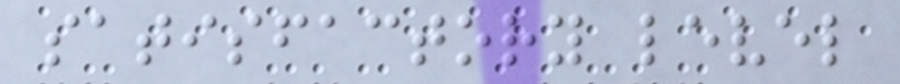satisfactory level
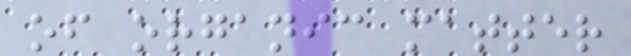of organic matter
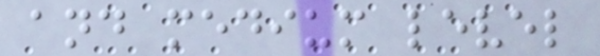and medium level
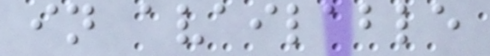in available
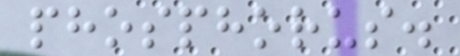phosphorus.
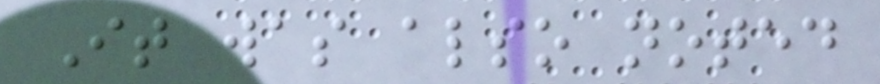It was also noted
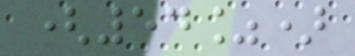(54%)
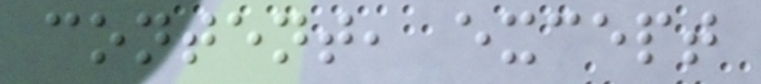content, except
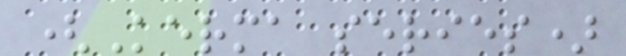(Kerma series)
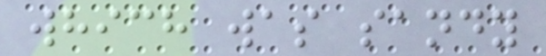which was sandy
